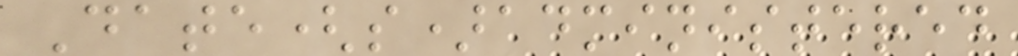Date(s)administered
